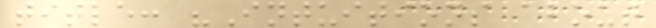title: "Intuitions about
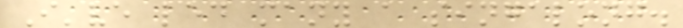I've led many a singalong.
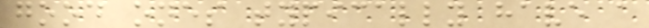good ones typically have a
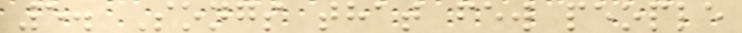5. Songs that few people
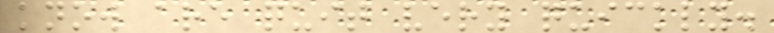know are quit very quickly.
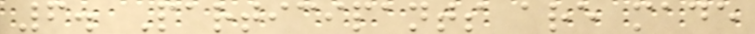6. Participants are made
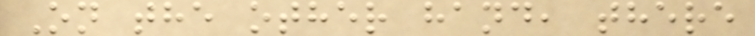On the other hand, there
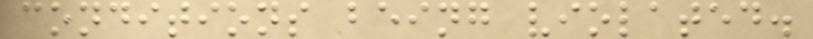conditions being violated.
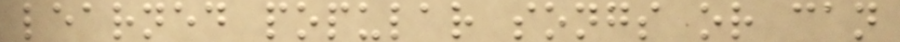learned popular songs or can
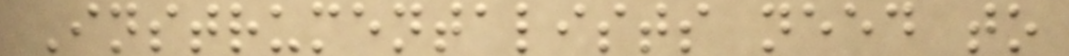Instrumentalists need to
